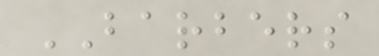BARBERS
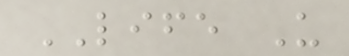LIFE U
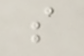s
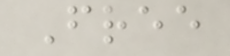Free
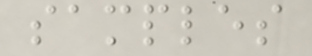samples
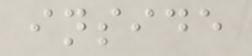inside
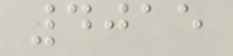4015
